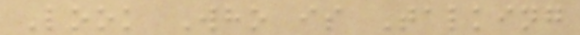Look Who is Talking
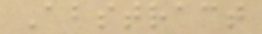Abstract
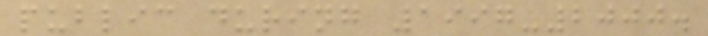public during 1997-2000.
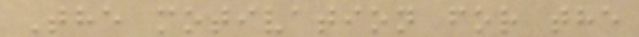The motivation for the
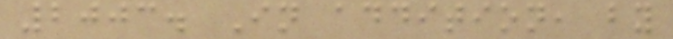2003. In addition, by
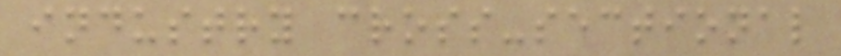industry cross-sectional
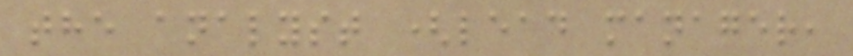the analyst (lead manager,
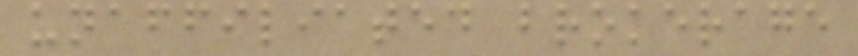unaffiliated brokerage
